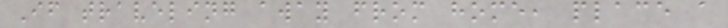If traveling away from home, place a
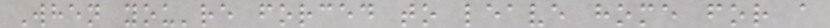When you're forced to leave home for a
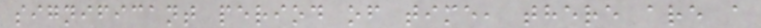significant period of time, there are a
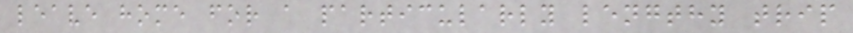leave home for a particularly lengthy trip
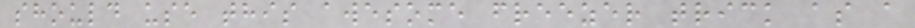should use this awesome freezer trick as a
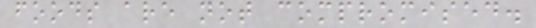foods are not compromised.
